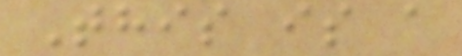This is a
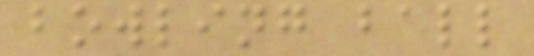bowling ball
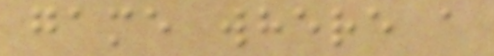game where a
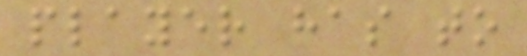player has to
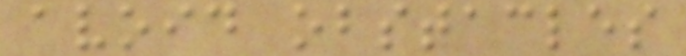avoid obstacles
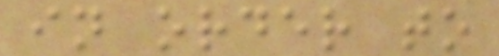in order to
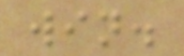win.
